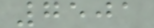7501
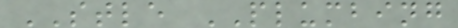STLE PLUMBING
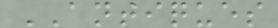ANTIQUES
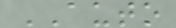AUTO
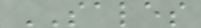SALES
